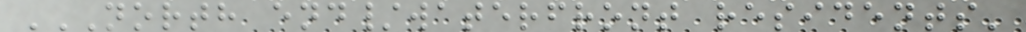NORTH END/WATERFRONT RESIDENTS'
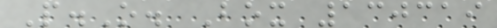P.O. Box 130319
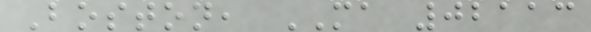Boston, MA 02113
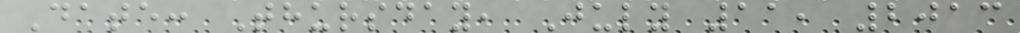Date: Thursday, July 11, 2013
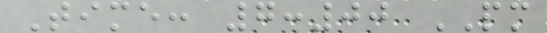Time: 7:00 PM
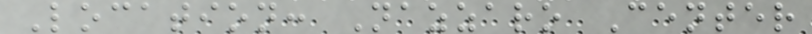Location: Nazzaro Center
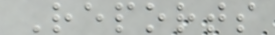Reports
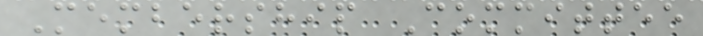Membership Committee
